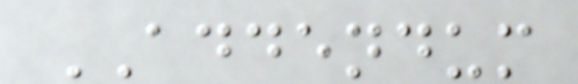ADDENDUM
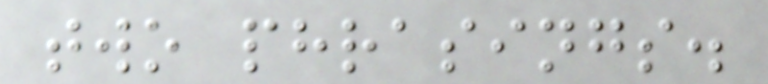two phrasings.
